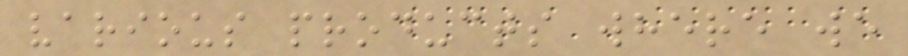various products where we
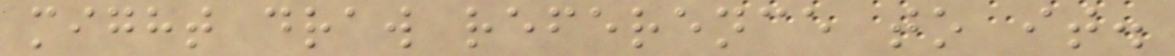might draw reference to it.
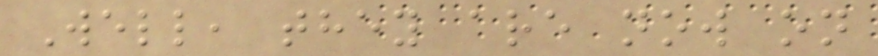Well, they are now on
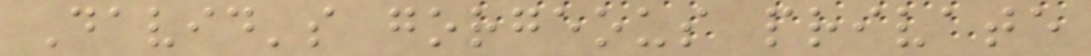David's gorgeous private
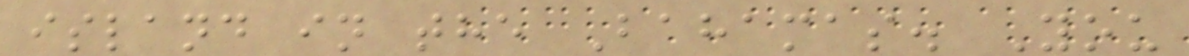island in the Bahamas. You
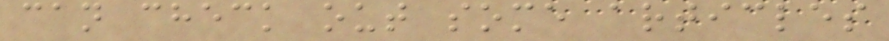can check out some articles
